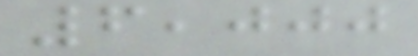6,000
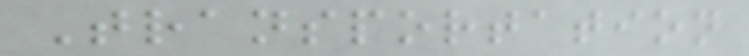Transportation
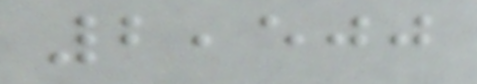2,500
